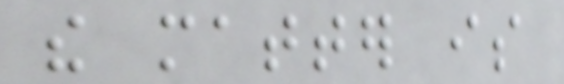the matter is
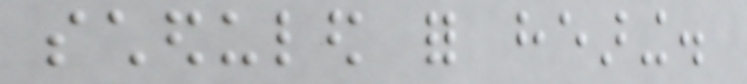scheduled for hearing.
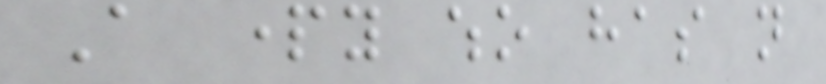A party who has not
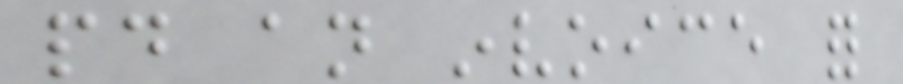paid an invoice for
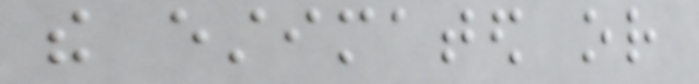the estimated or
